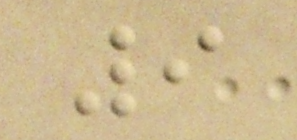9
